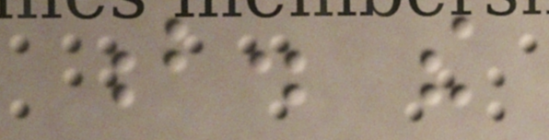b. the
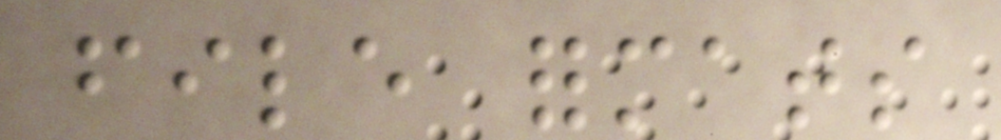file formats
